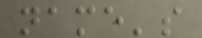name's
